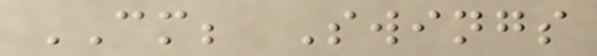CM; Swings
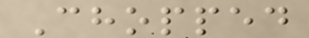Chopped
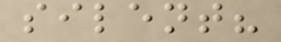silent?
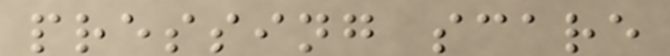pressing scare
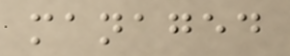managed
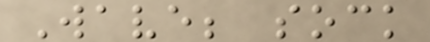Wave; sock
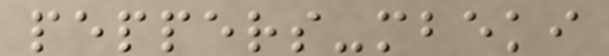peppers-mbeki
